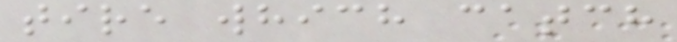tire which catch
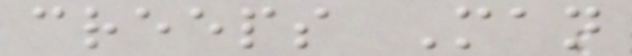creeps Man
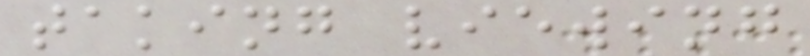taking viewing
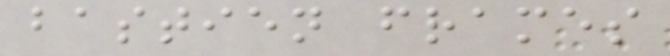bastien frames
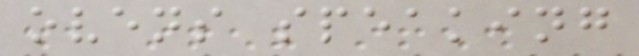ovens speaking
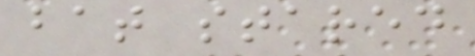bat stared
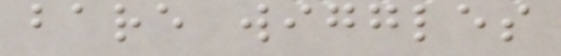bare wiggles
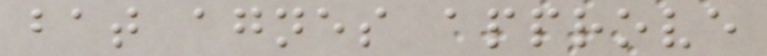bat agnes approve
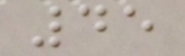45
